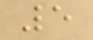5
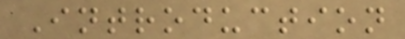Introduction
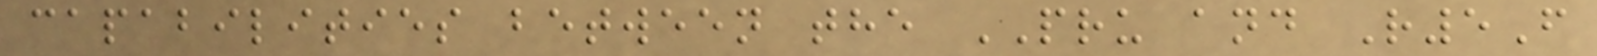capabilities between the PRU and R5F
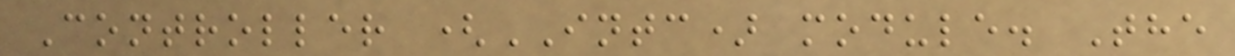Controller (INTC) module. The
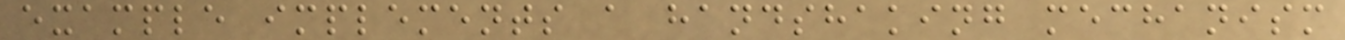example implements a handshaking mechanism
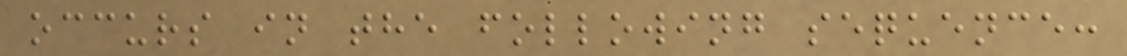occurs in the following sequence:
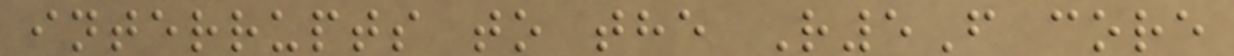interrupts to the R5F core
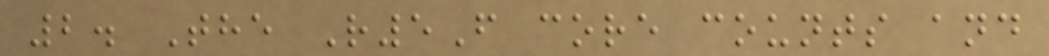2. The R5F core counts and
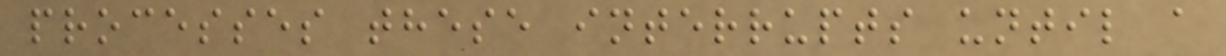processes these interrupts until a
